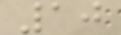10
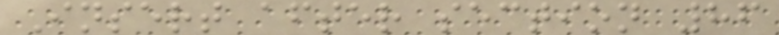Insert after section 86
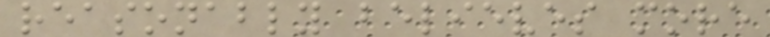reasonably believes more
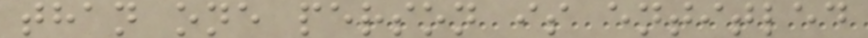than one person is entitled
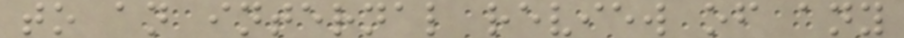to an internal review of any
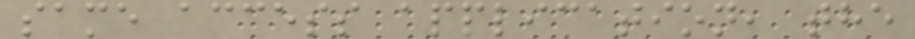same access application, the
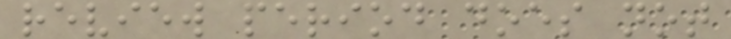review period does not
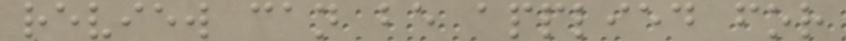review can be applied for
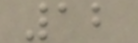12
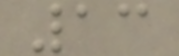13
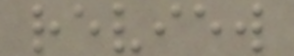review
